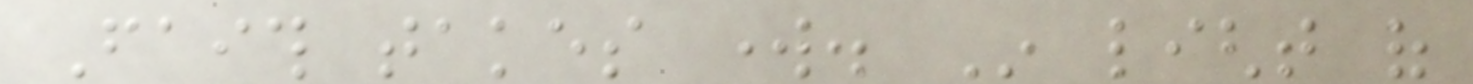Faith takes work. In light of
